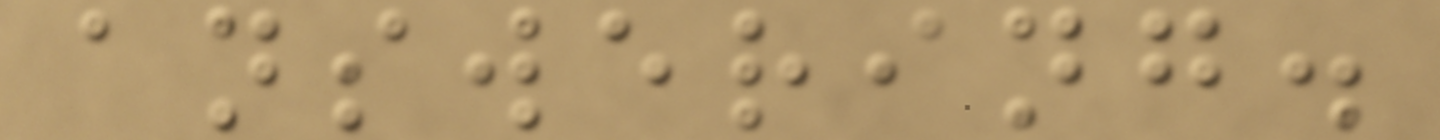answering.
